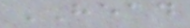HEAD
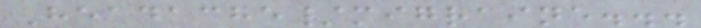Headache/migraine...
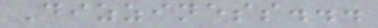Dizziness...
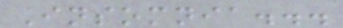Insomnia...
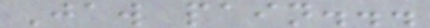Jaw pain...
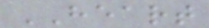HEART
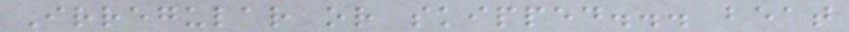Irregular or skipped... beat
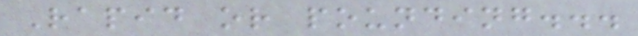Rapid or pounding...
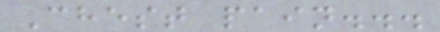Chest pain...
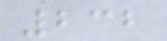232
